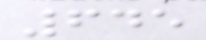645
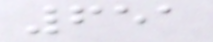651
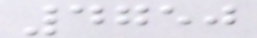4750
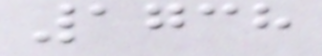1738
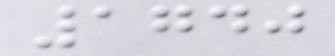1740
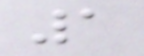1
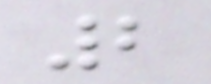2
